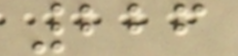226
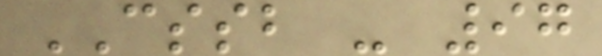CSSB - 97
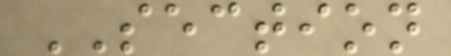SECTION
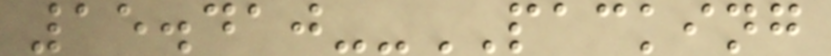15.410--PACKING
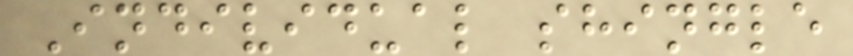Individual shingle
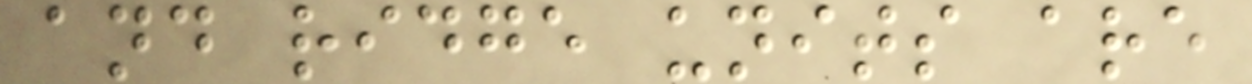and ridge units are
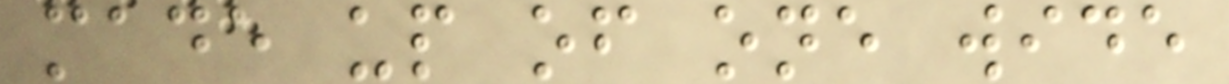made up of one wide
